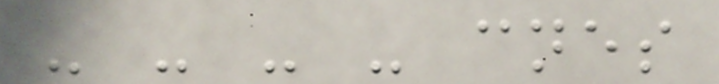- - - - cnes
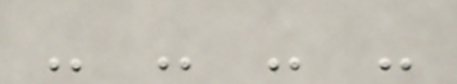- - - -
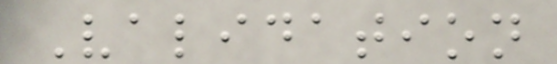Validation
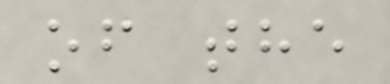of the
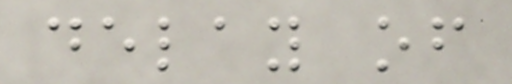delay of
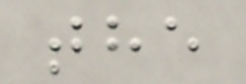the
